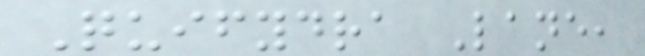Quifydra Lane,
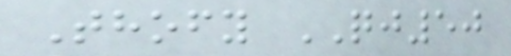Thofy QJ50
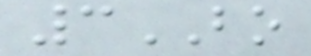3BO
